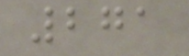271
